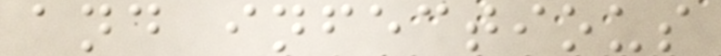and infectious
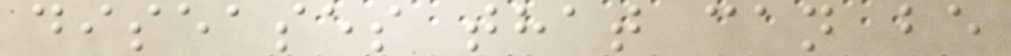diseases that can be
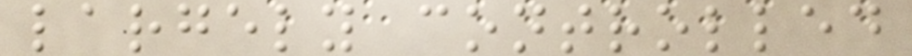largely controlled
